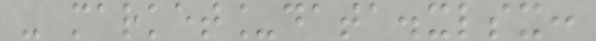- market_data.xlsx:
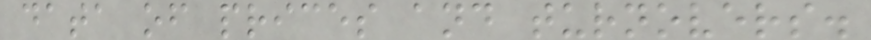data of prices and turnovers.
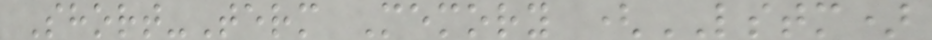Short-Term Memory (LSTM)
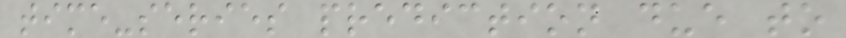time-series prediction due to
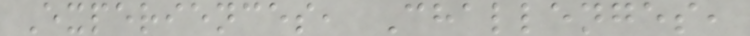Experiences, Challenges,
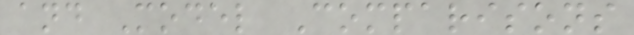and Model Comparisons
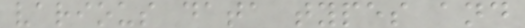various data types and
